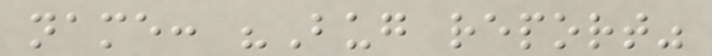name: "Bug report"
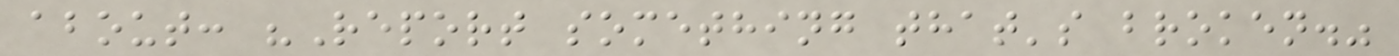about: "Report something that's broken."
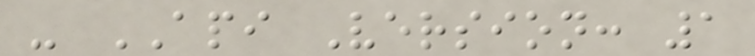- API Version: 1
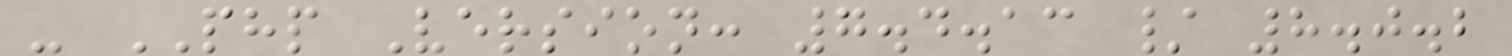- PHP Version: 7.4.13 / 8.0.2
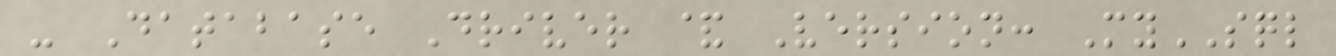- Database Driver & Version: MySQL
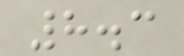8.3
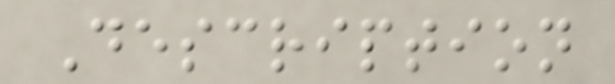Description
